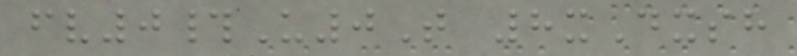fv0#U0T 8xDxsh
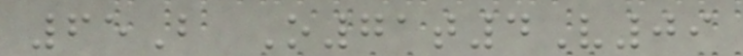65B O71t4V09
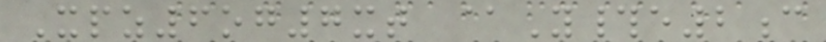Xpz6og7xt @Y#e2c
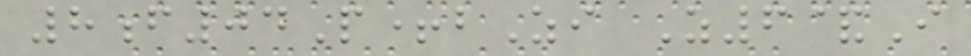8f04P+bZi Z6&I
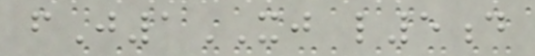fJ1XJ l5d
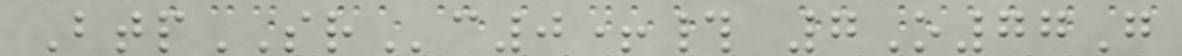BtpSRc0+# 7O77G
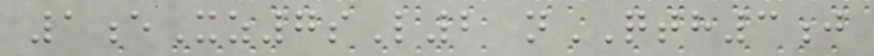1eXz7sL2 nQTH3j
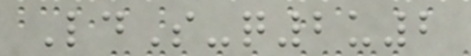LdS-q2u2
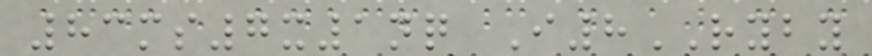83ms7x1nq I8RYBY
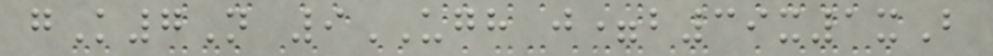gK7N 9UGH j=b39x1xB
